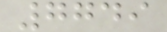7749
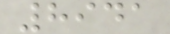8941
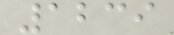1239
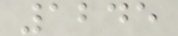1245
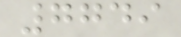7749
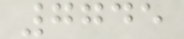7745
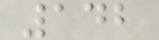142
